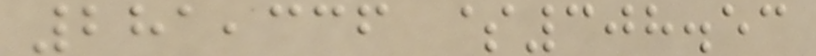281,336 $308.53
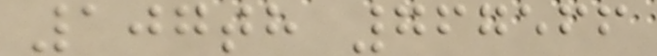107th 767566
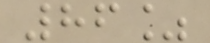86%
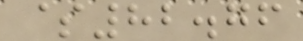$82.76
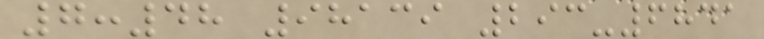7:48 98139 293-6841
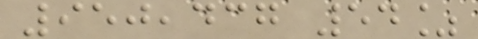950,437 54%
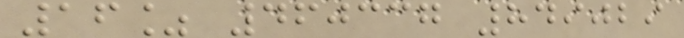16% 460337 849029
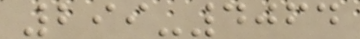299-4064
